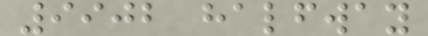9902 halfway
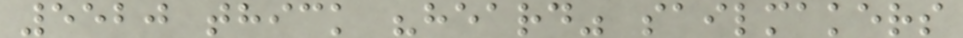5520 thick "heard" sailmakers
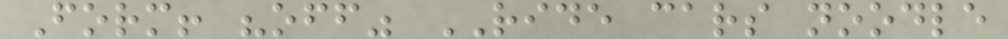Form! "off" RIDE cars noodle
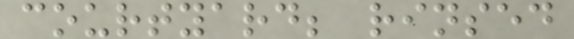courtyard; rinsed
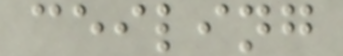ceiling
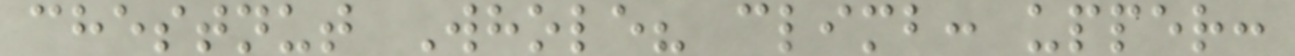chestnut Whole? climb: upper:
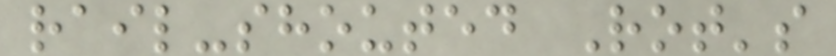rail-shouted Rot's
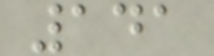141
